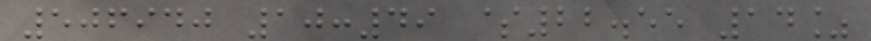506940 10:49 $22.55 14%
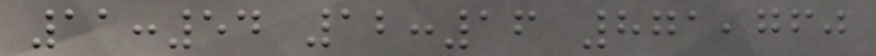11:54 12:16 871,760
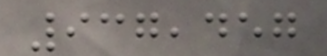937,457
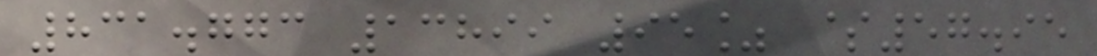831.773 13899 95% $57.95
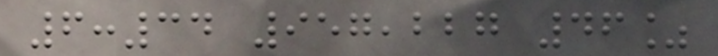6:34 957,227 46%
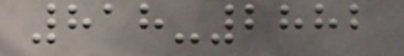818-2882
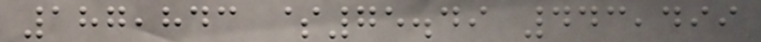187,843 $75.49 443,499
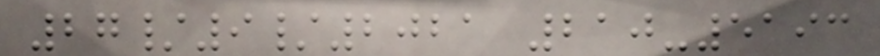27/9/2021 210-5193
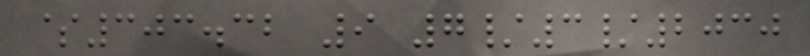$303.32 9 7/3/2030
